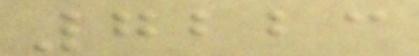7223
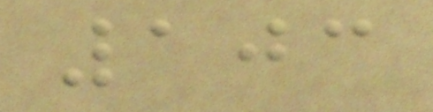103
